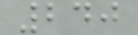240
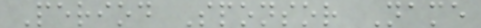Period Sponsor Name
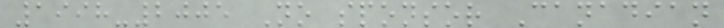1998-2005 No sponsor Canadian
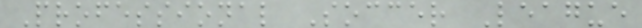Professional Soccer League
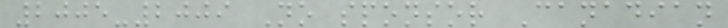2005-2009 No sponsor Canadian
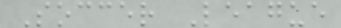Soccer League
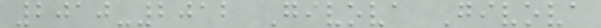2010-2012 Givova Givova
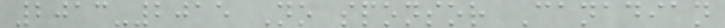2013-2015 No sponsor Canadian
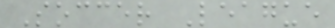Soccer League
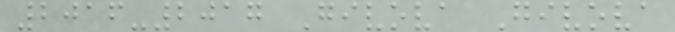2016-2017 Givova Givova
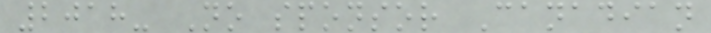2018- No sponsor Canadian
